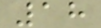18
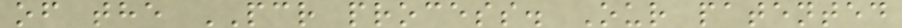of the PCR process. Our patented
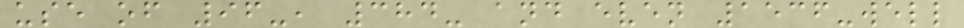use of 96-, 384- and even 1536-well
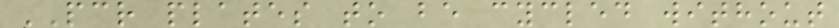PCR plates to be cycled without
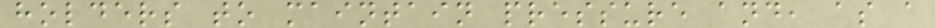holders to maintain pressure and, as a
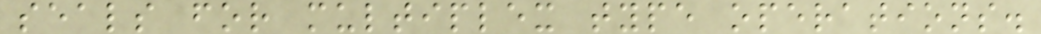seals for multiplex type operations.
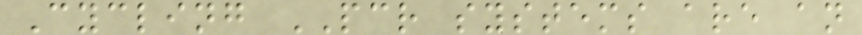Cycling PCR systems are an
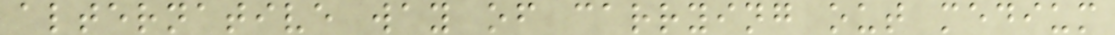alternative way of carrying out medium
